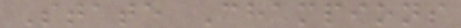State Champions
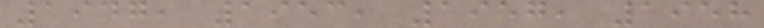1947, 1953, 1957, 1958
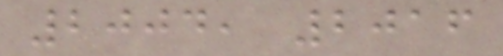2004, 2016
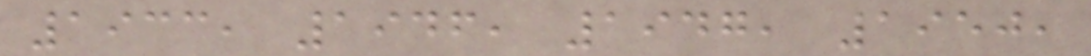1933, 1946, 1947, 1950,
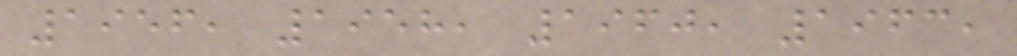1956, 1958, 1960, 1963,
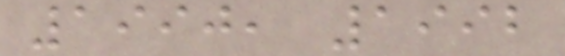1990, 1992
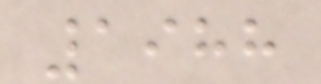1988
